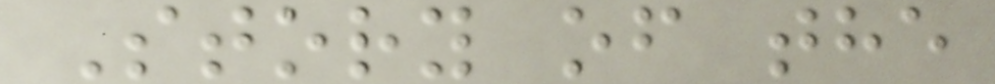Story of the
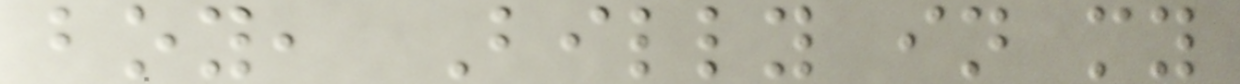boy, Billy in my
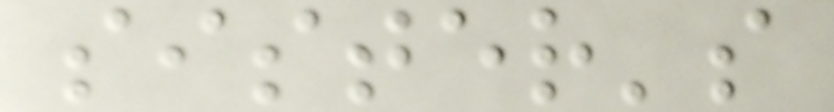sister's
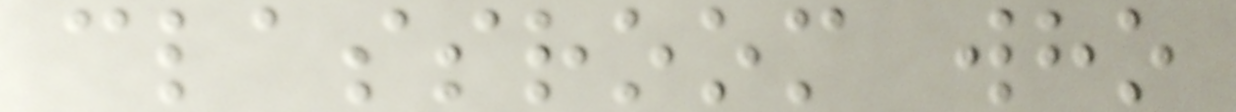classroom who
